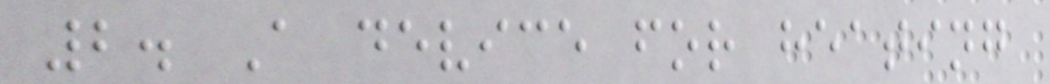2. A device for heating
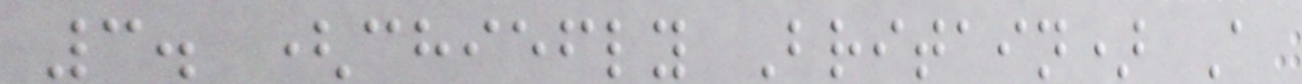3. (chiefly Britain) A
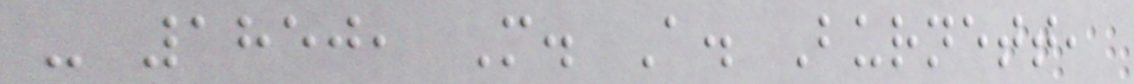- 1850, M. A. Burnett,
